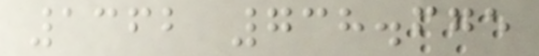1362 738.675
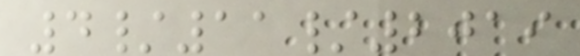4/11/2019
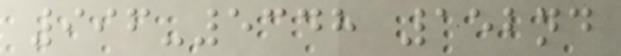996-5348 152nd
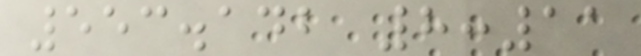553.142 8:11
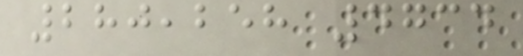280,258 4734
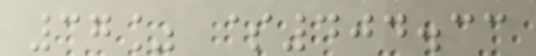37% $404.33
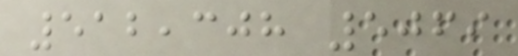512,308 5069
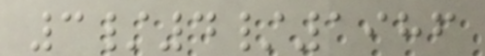3/4/1986
